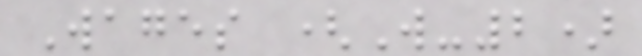Wages (W-2)
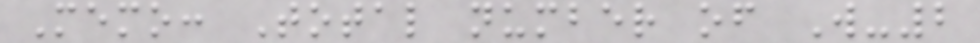Memo: Total number of W-2
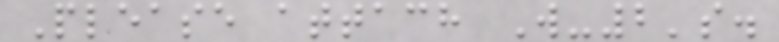Please attach W-2's.
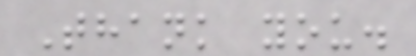Thank you.
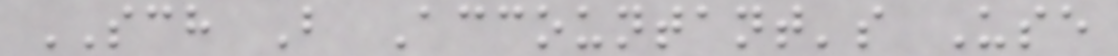SCH B Accountant's Use
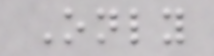Only
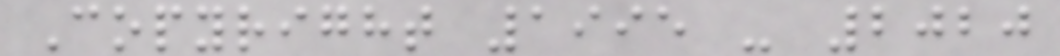Copyright 1995 - 2020
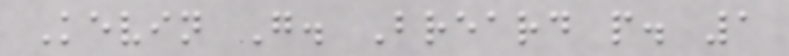Kevin G. Breard p. 1
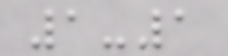1-1
